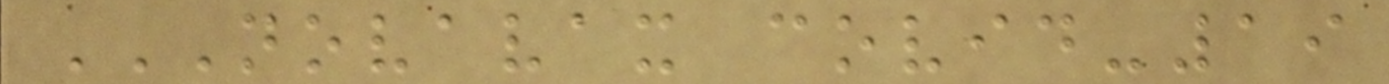NOVAVAX COVID-19
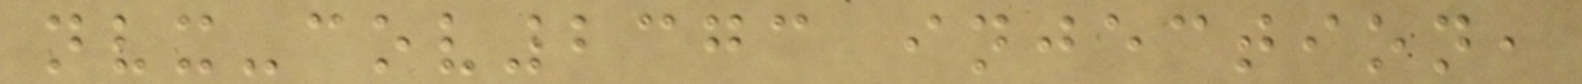nvx-cov2373 injection,
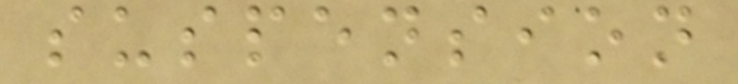suspension
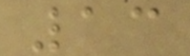13
